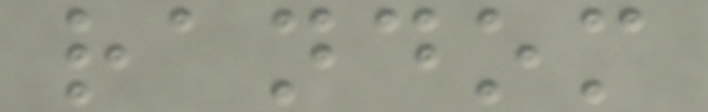random
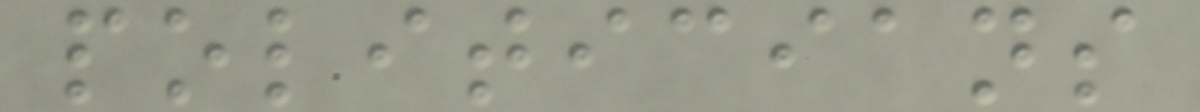politicians
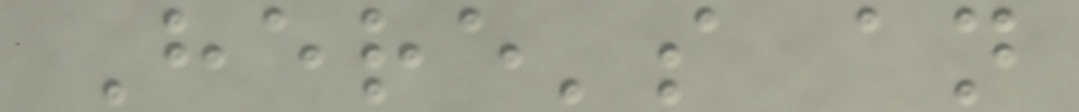Here's an
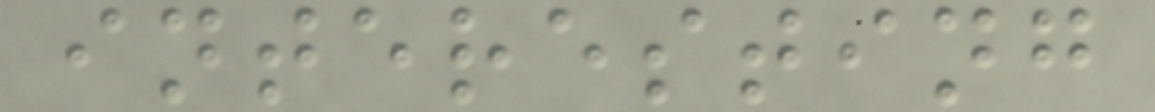interesting
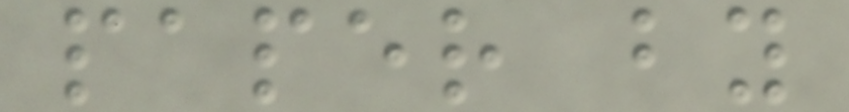paper by
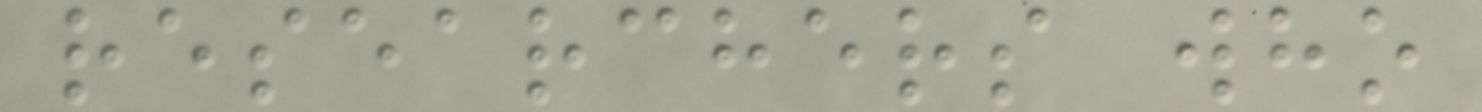researchers who
